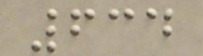634
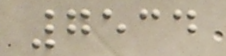7534
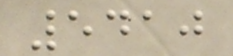5410
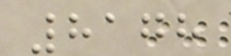8178
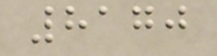8170
